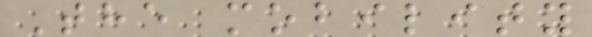The mobility
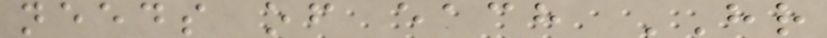needs of each HR
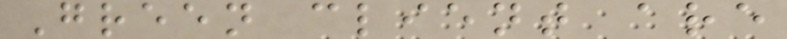Green client are
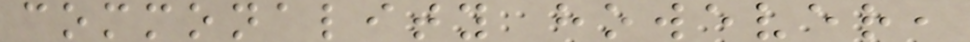commonality however,
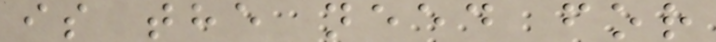is the need for
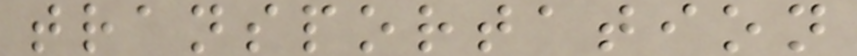transportation
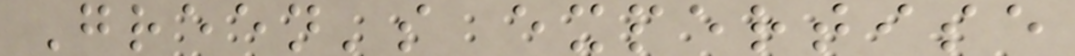Green's expertise
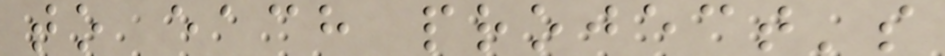to each project's
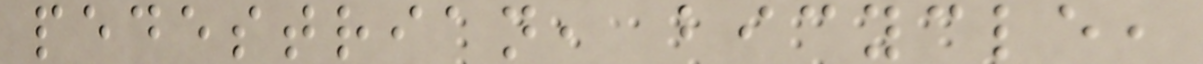pedestrian, bicycle,
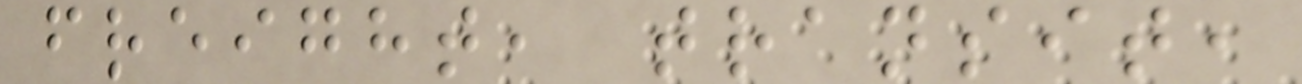freight, transit,
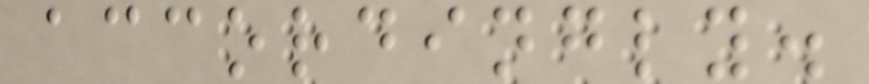accordingly.
